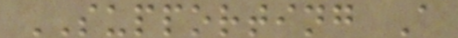SUPPORTING A
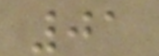01
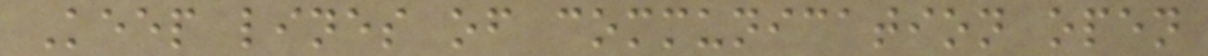Keep lines of communication open
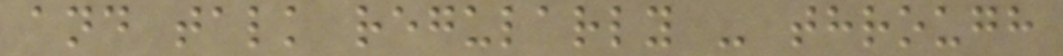and talk regularly - through
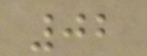02
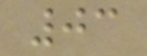03
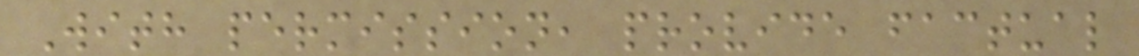With permission, provide factual
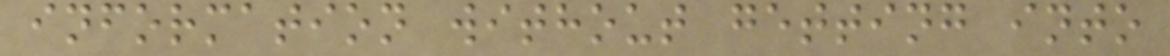information without getting into
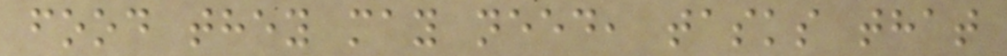food they may need, tasks that
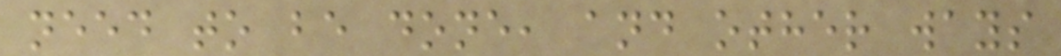need to be done, and other ways
